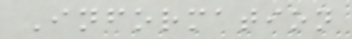Information
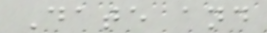Date and
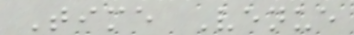Time Venue
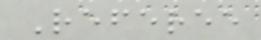Referee
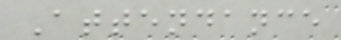Attendance
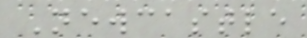Newcastle
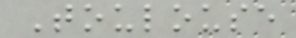Toulouse
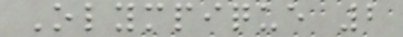Olympique 2
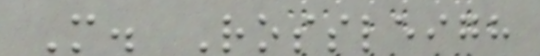M. Rossleigh
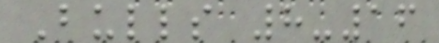Bulls 8-16
